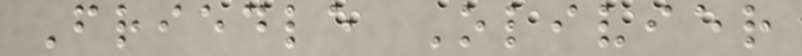Friedle Olivier
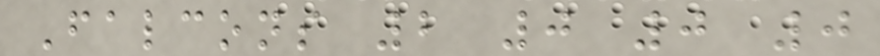Falcons 2 0 0 0
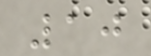10
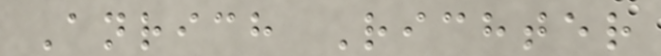Anrich Richter
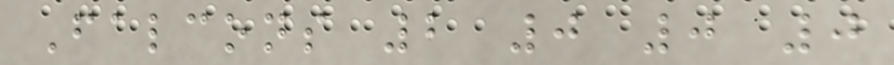Falcons 2 0 0 0
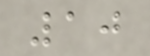10
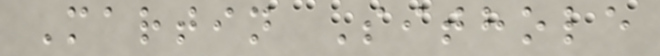Martin Sithole
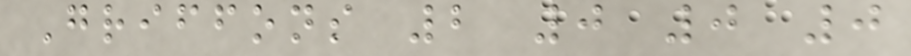Griffons 2 0 0 0
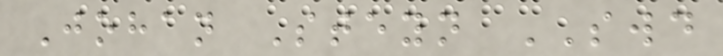Johan Steyn SWD
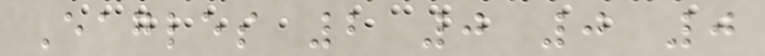Eagles 2 0 0 0
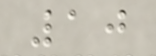10
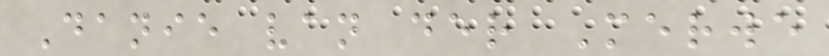Danie van der Merwe
